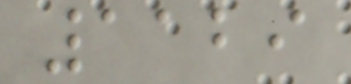1129
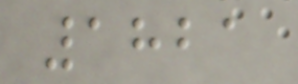1821
